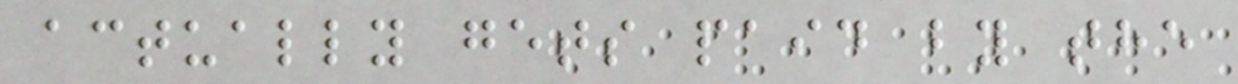actually gets paid by the
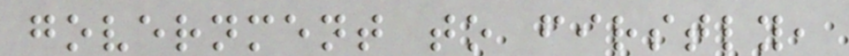government to firstly,
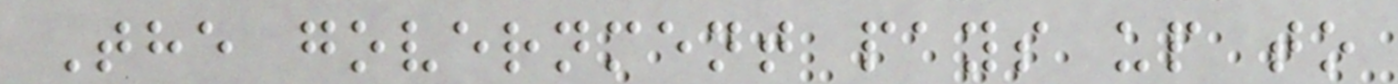The government pays up to
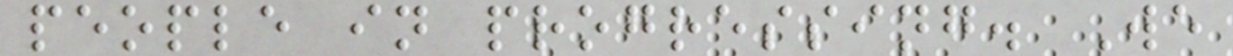people in progressing. We
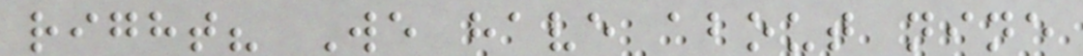right? We have about nine
